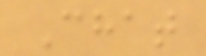Chat
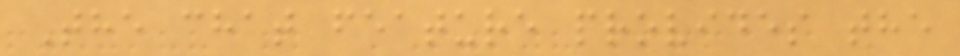The chat feature provides the
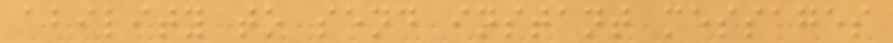ability to send instant messages
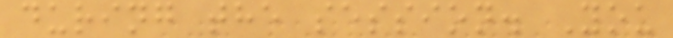during the session. You
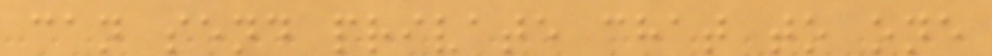can send private chat to one
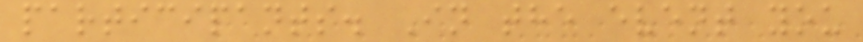participants. In the event you
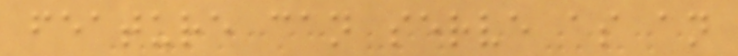feature can serve as an
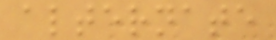alternate
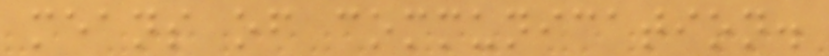means of communication.
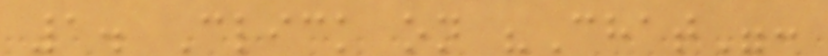1. Click on "Chat":
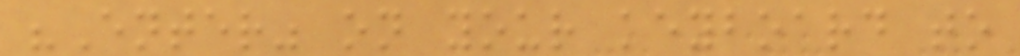"Enter" on your keyboard to
